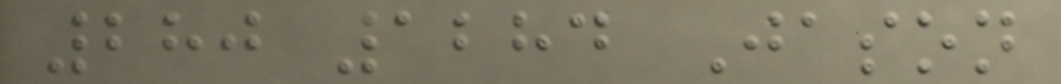280 1284 Jason
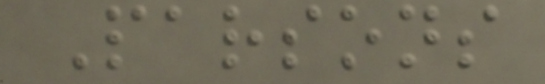Parsons
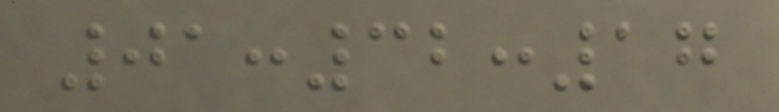01:32:17
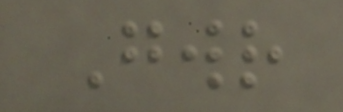Gwr
